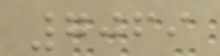7069
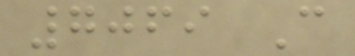7069 C
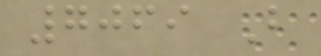7069 B
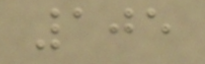105
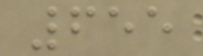655
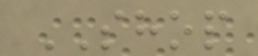SHOP
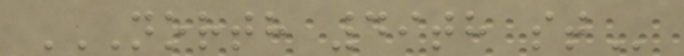NORTH 49TH ST
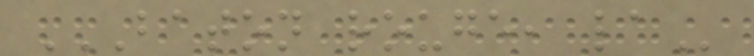BATON ROUGE, LA
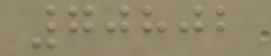70802
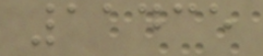11435
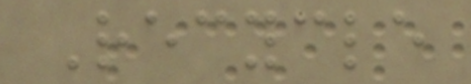Recycle
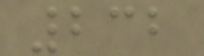232
